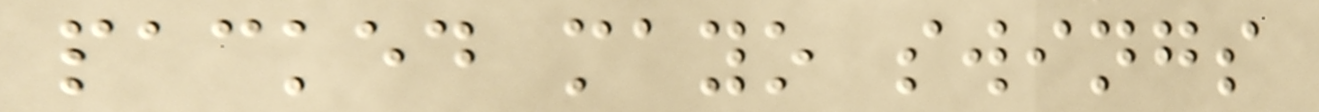packed mayo swings
